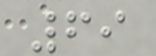69
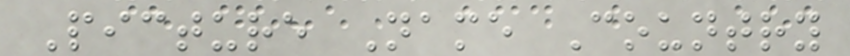Picture Name Country
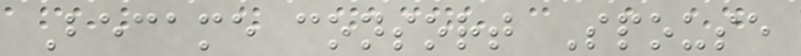Became consort Spouse
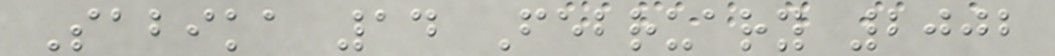Sabika 14 February 2002
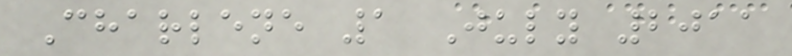Charlene 1 July 2011
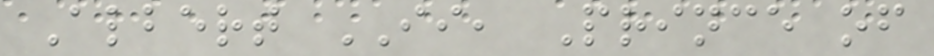Albert II, Prince of
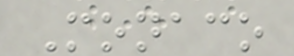Monaco
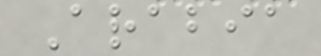Arabia
